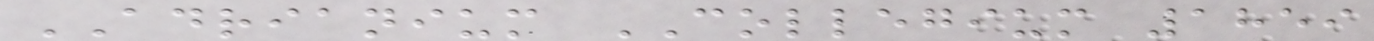ADRIANIUM COLLEGIUM 1859
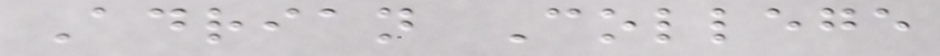Adrian College
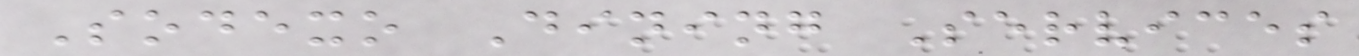Sodexo Dining Services
